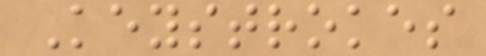Keystrokes
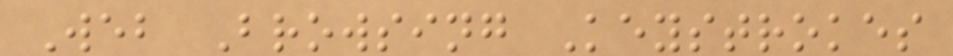Web Browsing Keystrokes
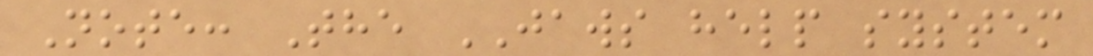Note: The JAWS help system
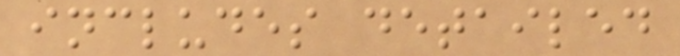includes detailed
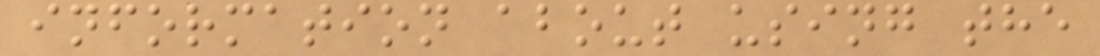information about using the
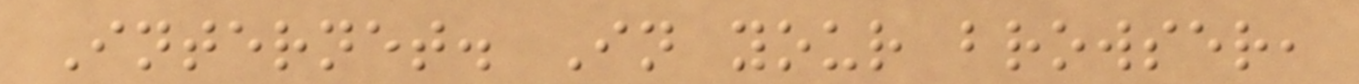Internet. In your browser,
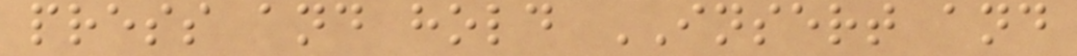press and hold INSERT and
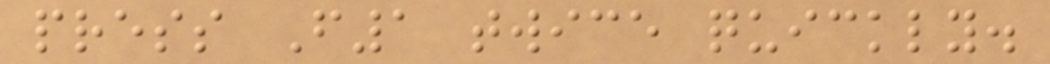press F1 twice quickly.
